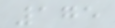175
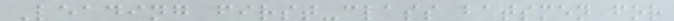Leading first-class batsmen for
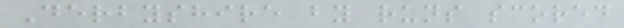Derbyshire by runs scored
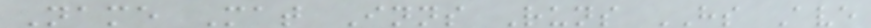Name Mat Inns Runs HS Ave
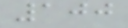100
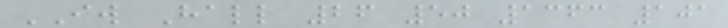IW Hall 26 50 1363 101
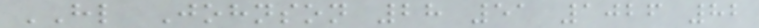HL Johnson 28 51 1026 82
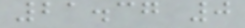21.37 0
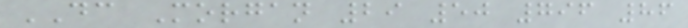DC Morgan 29 50 796 86
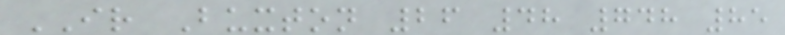IR Buxton 26 48 748 85
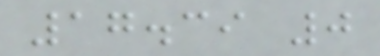17.39 0
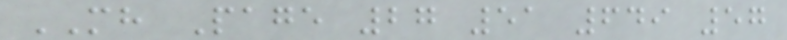MH Page 27 51 649 57
